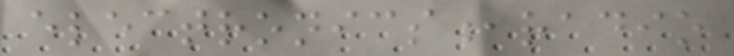electronics,radio
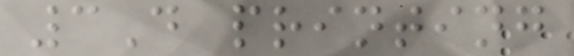3D printing
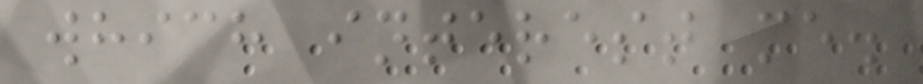which interest me.
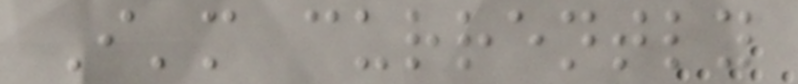I'm currently
